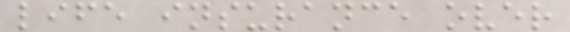life insurance over
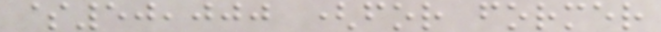$50,000 (for former
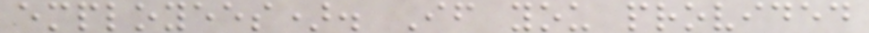employees). If you provided
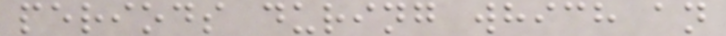periods during which an
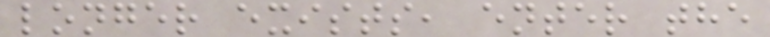longer exists, enter the
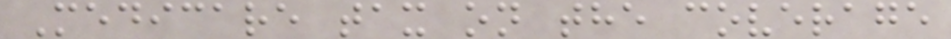Medicare tax on the coverage
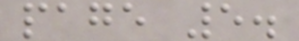page 5.
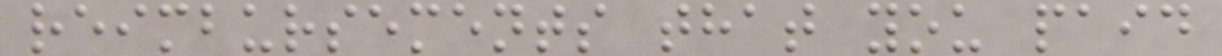reimbursements that you paid
